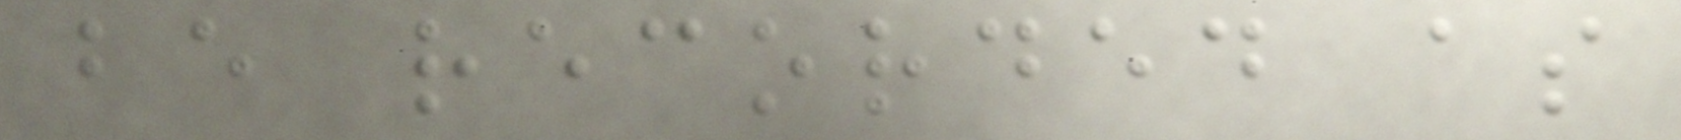be recorded as
